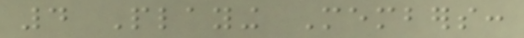4 Playing Members:
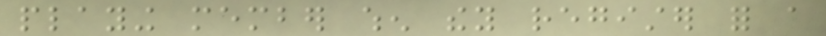playing member when they register for a
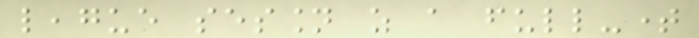league session as a full-time
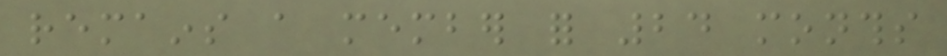remains a member for 24 months
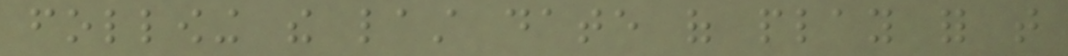following the last date of play for that
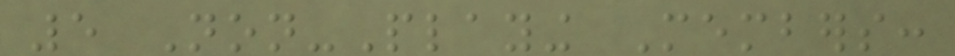5 Non-Playing Members:
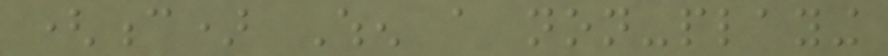(c) When a non-playing
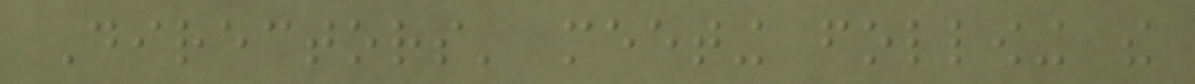Directors' meeting following the
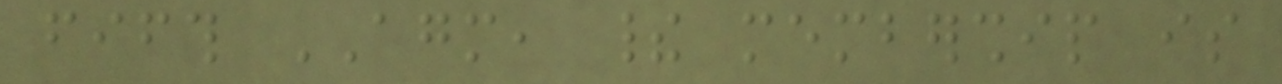fifth AGM, their membership is
